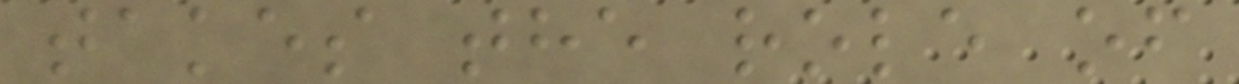takes the role of
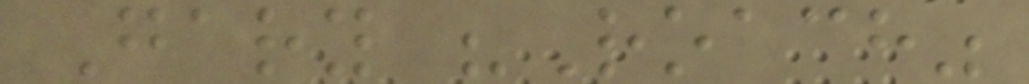Gary "Roach"
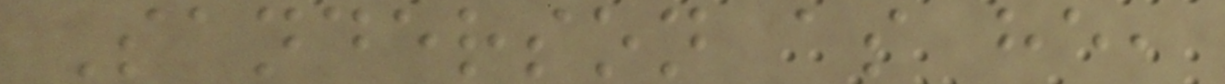Sanderson as he,
